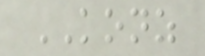KONZ
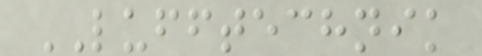LUFFTECHNIK
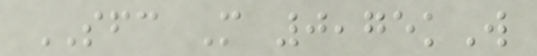SFC M 0,75kW
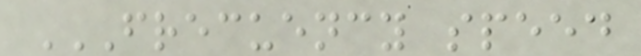FRECUENCY SPEED
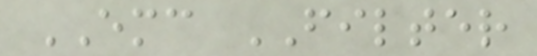EMC FILTER
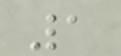1
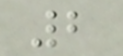2
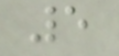5
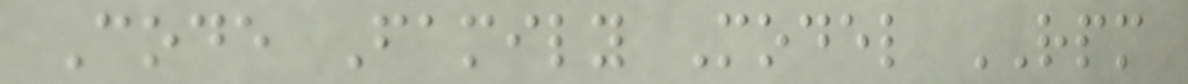Code Family Model RPM
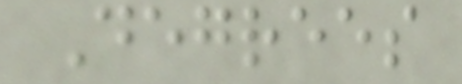Degrees
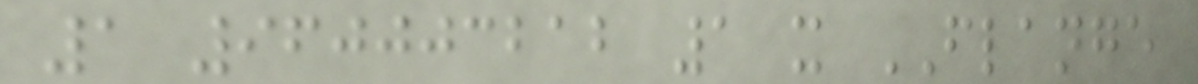1 960003212 1 x FLANGE
